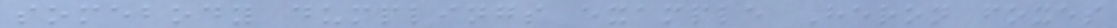somebody dumplings example Heron foxes
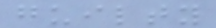guilty
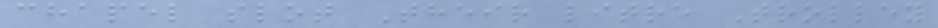chapel slot Their litre Trolley
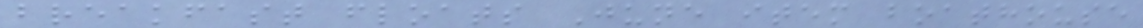breakfast floats June item boathouse
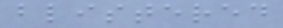blistered
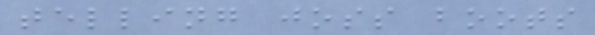telling joss boots
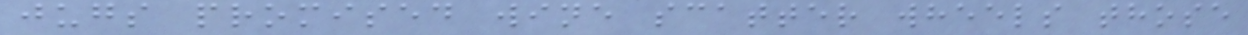jugs promised wine scatter wheels those
